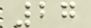27
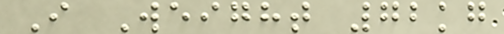I Weight 72kg
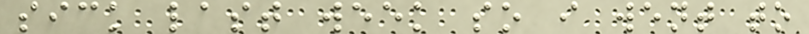sick last week so i went to
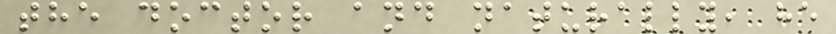the doctor and naturally, he
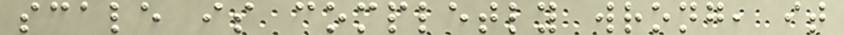scale is completly wrong, it
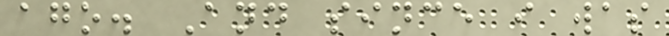ago. And since i was
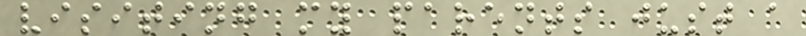visiting my parents just a
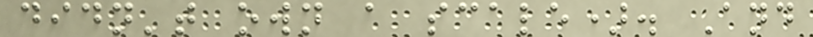didn't own a scale). And
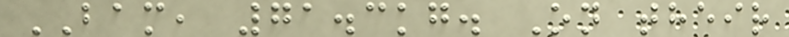BAM, 71.3kg. On their
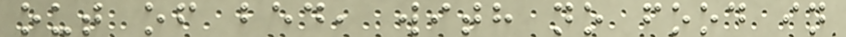out of bed, with no food in
